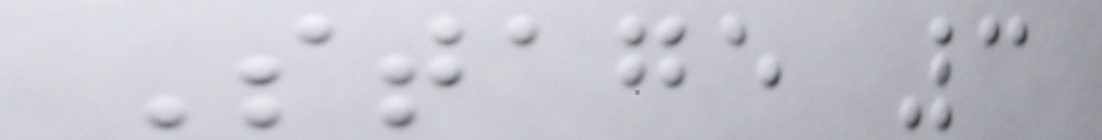Stage 3
